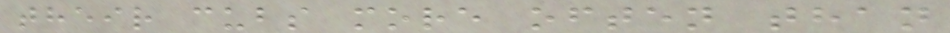their cubs more often than
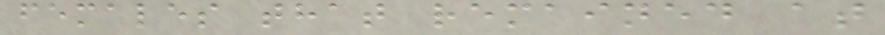females that remained at
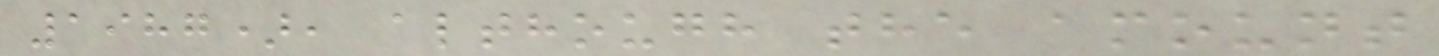1987), although the amount
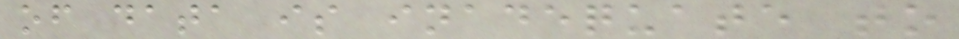of data is inadequate to
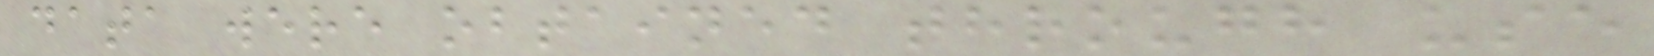data were obtained through use
